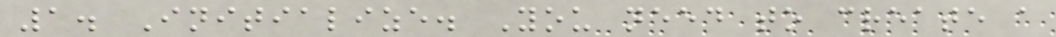1. Initialize. You need to create a
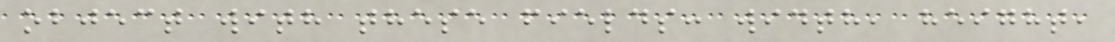object with these fields: width, height,
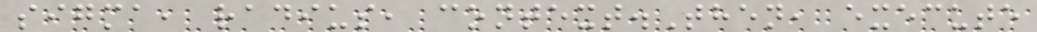sigma, radius, context.Then, execute
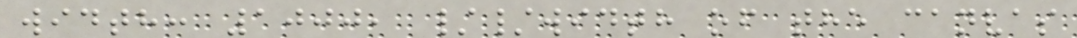width: 1000, //width of the canvas
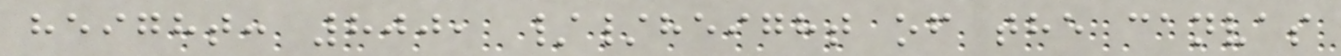height: 800, //height of the canvas
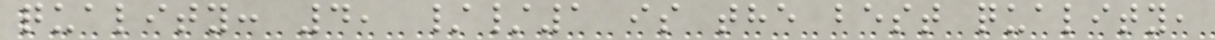quality: 4, //1 is the best quality,
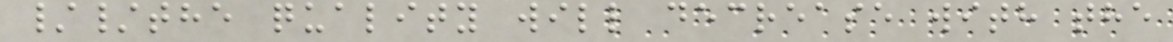//the quality will decrease with the
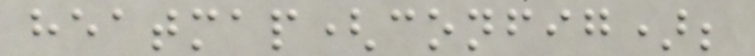heatmap(config);
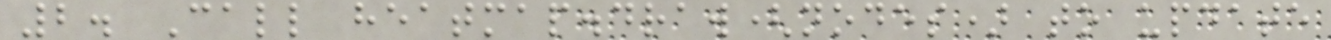2. Call heatmap.draw(nodes) to update
